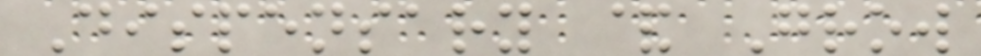Dispensary & Grow
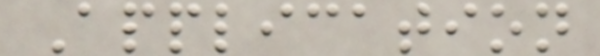Application
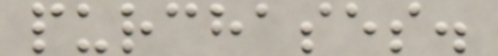purchases.
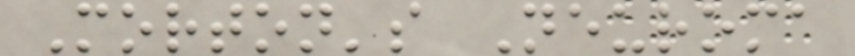Morton's Neuroma
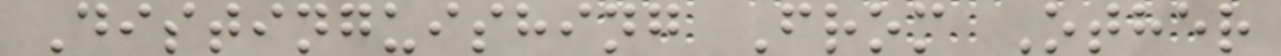Distinguishing From Other
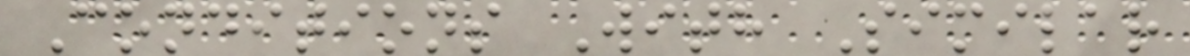Conditions With Similar
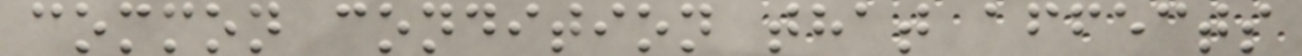common condition that affects
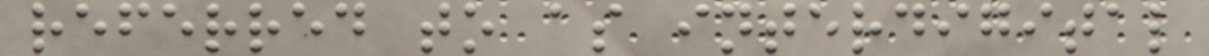referred to as interdigital
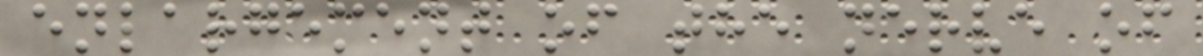enlargement of the nerve of
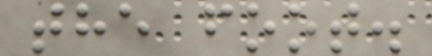the foot.
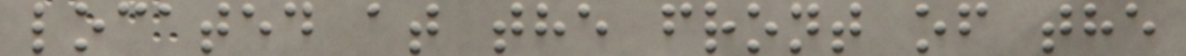located at the front of the
